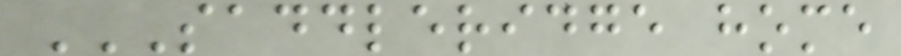SADDLERIDGE HOME
